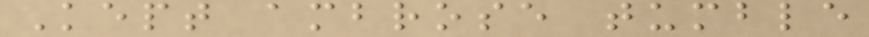Kept ambrose tumble
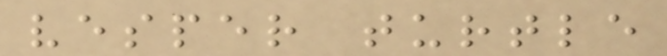vesper turtle
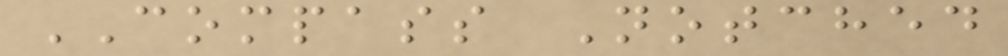COMPASS Notched
